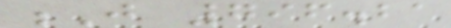J 796.21
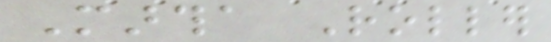Martha Roller
